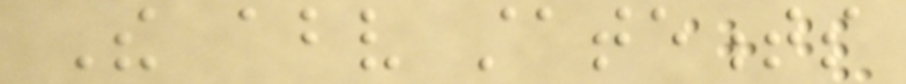The above statements
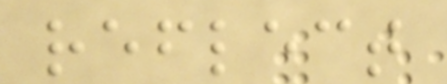reflect
